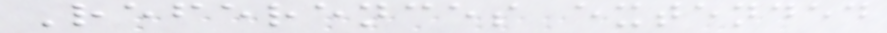References extended
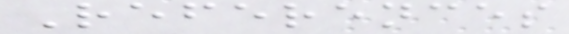References
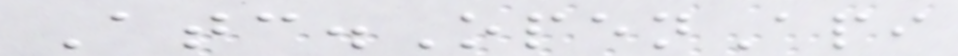Atc.OpenApi
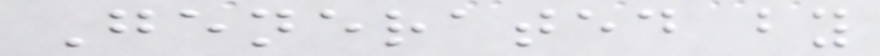Generated by
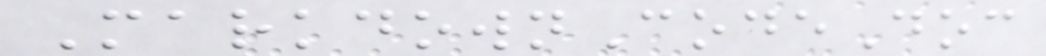MarkdownCodeDoc
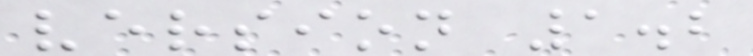version 1.2
